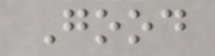Good
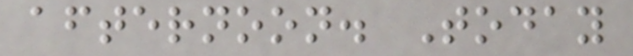afternoon. Today
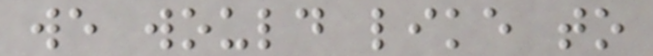we would like to
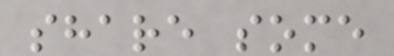share some
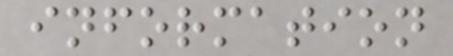information
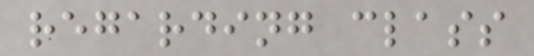regarding class
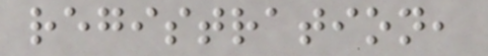registration,
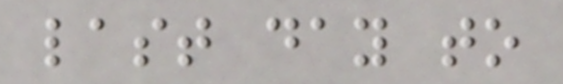last day to
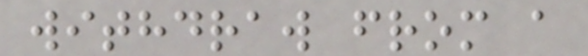withdraw from a
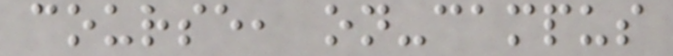course, on-campus
